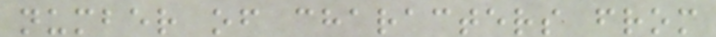number of characters from
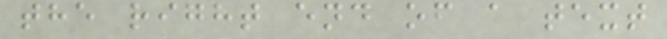the right end of a text
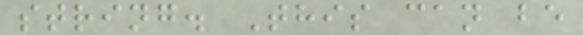string. This can be
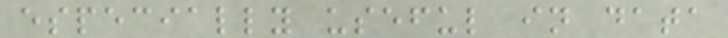especially useful in data
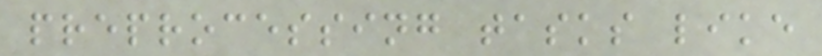preprocessing tasks like
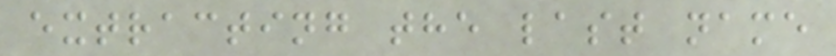extracting the last name
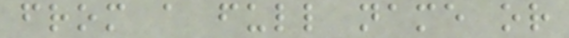from a full name or
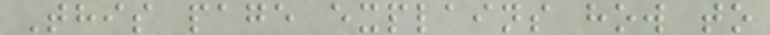This page explains how to
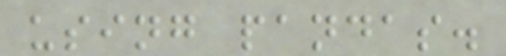using pandas.
